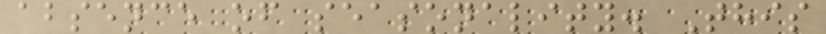absence of seasonality. This
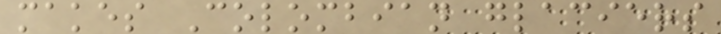makes Colombian glaciers
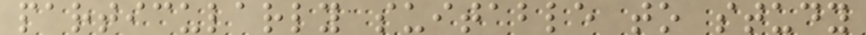particularly suitable to study
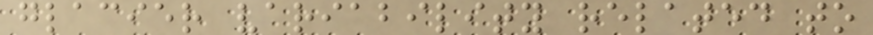glacier variability related to
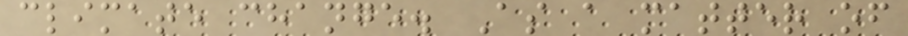climate change. As a matter of
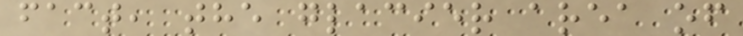fact, the glacier area of
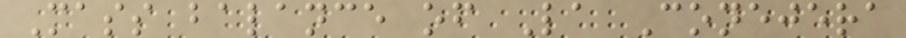Mass balance of La Conejera
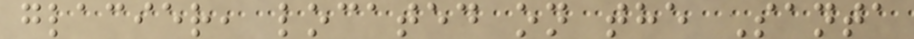glacier, located on the Santa
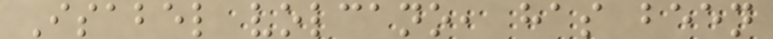Isabel volcano, has been
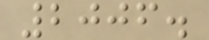2006.
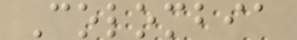Colombia
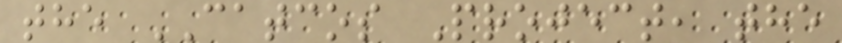the CATCOS Project, the
